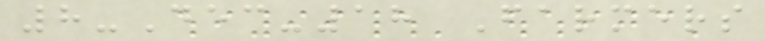8-Dec-18 Farmers
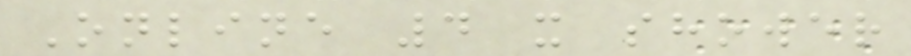Online 4 x shower
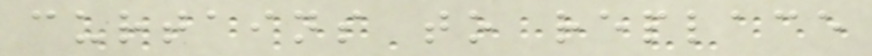curtains to replace
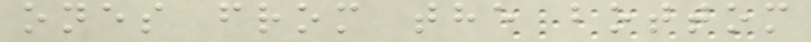ones from the bottom
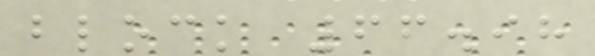block 66.98
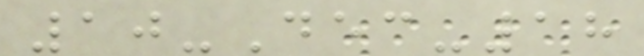10-Dec-18
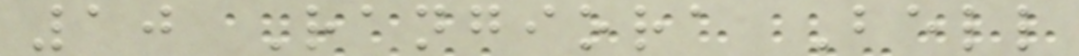10 Rangiora Bell
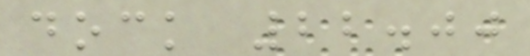dock 22.00
